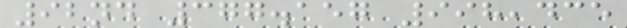92nd 377.157 998,435
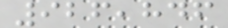926,846
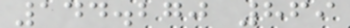144.270 869
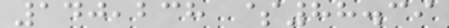140,238 $88.39
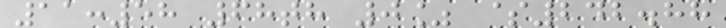11:58 68th 0% $242.88
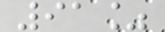91%
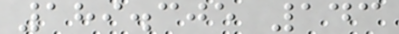189.305 143
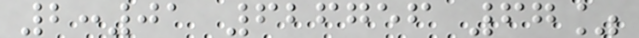2:01 626756 67%
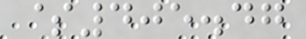$405.47
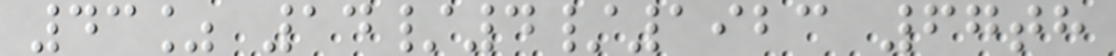43% 14/4/1923 67th
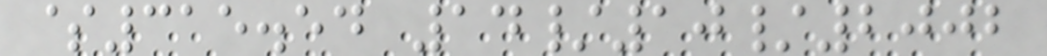$315.54 14/10/2002
